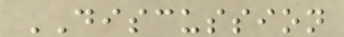DISCUSSION
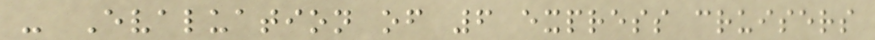- Evaluation of 6 express cruisers
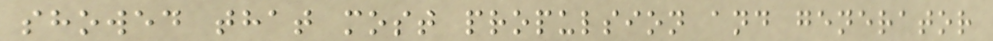showed that most propulsion and generator
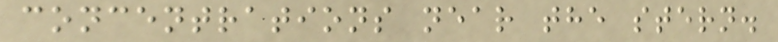concentrations near the stern.
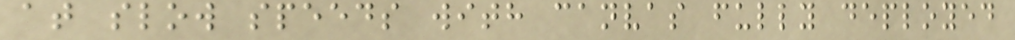at slow speeds with canvas fully deployed
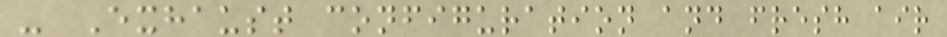- Exhaust configuration and fresh air
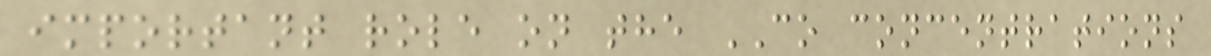important role on the CO concentrations
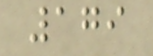179
